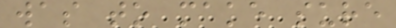was to make sure
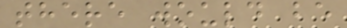there would be
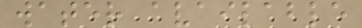water available
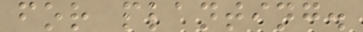for planting.
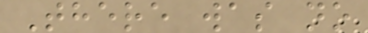There was no
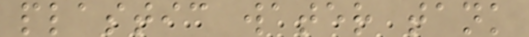plastic water tank
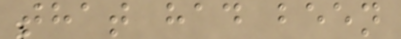that had been
